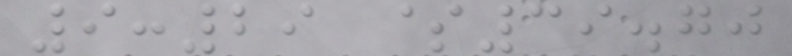9:29 $39.70
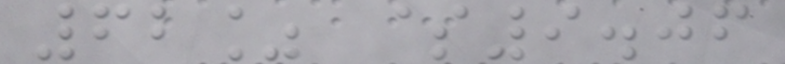62% $9.06
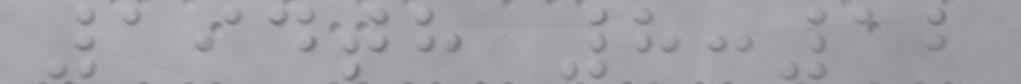194th 8:12
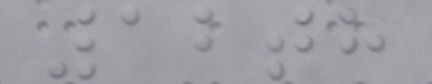12th
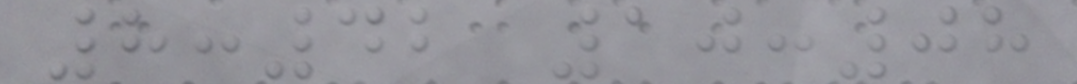8:42 10:08
